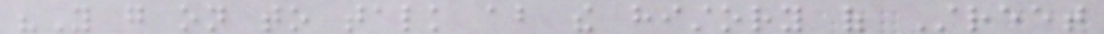"You go on to talk about the history of Street
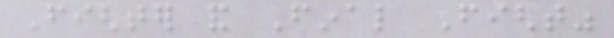Fighter and Final Fight"
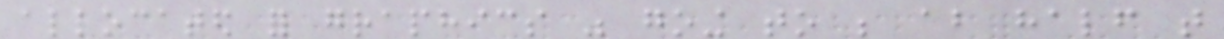allocated for graphics was going to be about half that
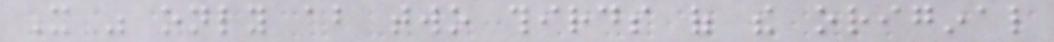It was only about two thirds of the original
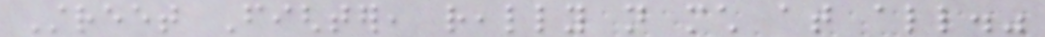Street Fighter, really not much at all."
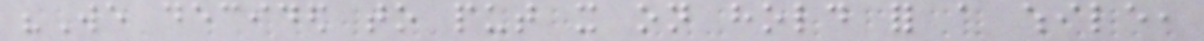"We decided to put it on hold for a while,
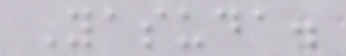Yasuda.
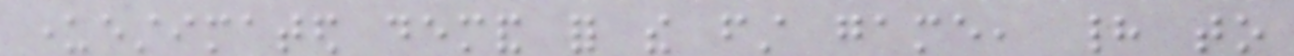underestimated demand for the first game, had to
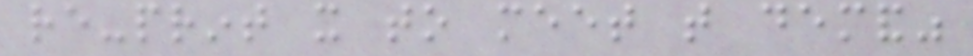re-print it to meet that demand"
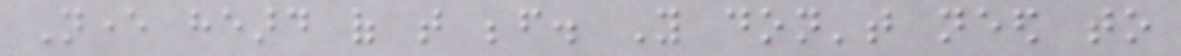Never heard of that before. You don't need to
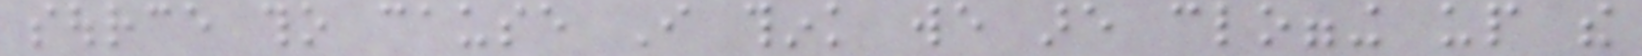source tho cause I think we are clogging up the
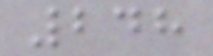248
